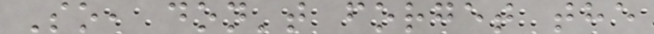So, don't forget the
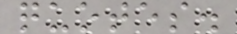quotes.
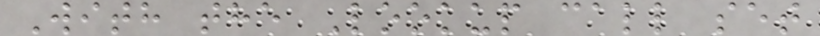With the Lookup call set
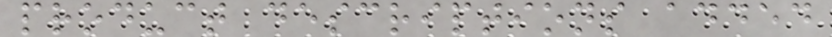product descriptions added
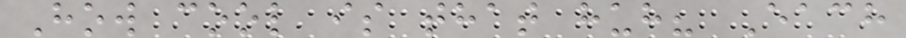How cool is that huh? Each
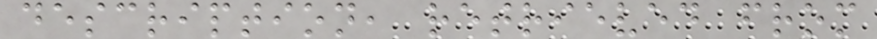description, retrieved from
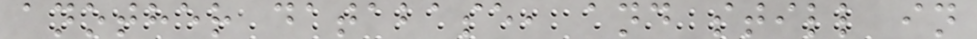another database, and still in
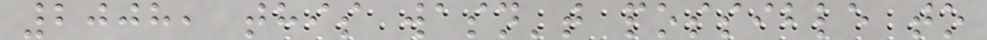2008, this wasn't possible to
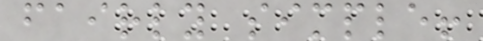fairly simple!
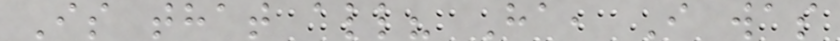Is that all? Ha, I was
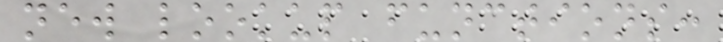new lookup functions:
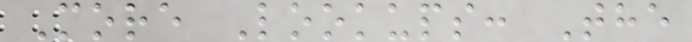More Lookups: The
